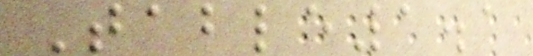Table1.1
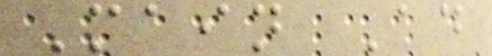Main Ad
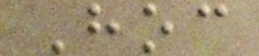Hoc
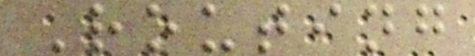Routing
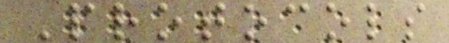Protocols
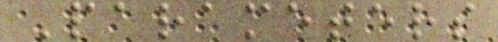Parameters
